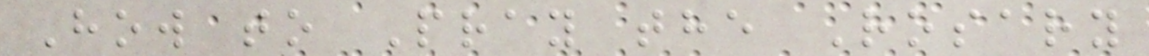How to Pray the Rosary
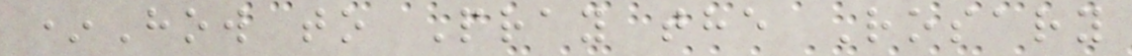*How to Pray the Rosary
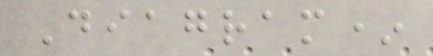Diagram*
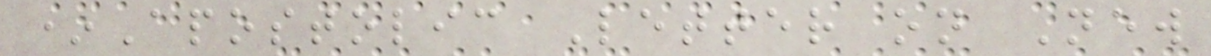*Apostolic Letter on New
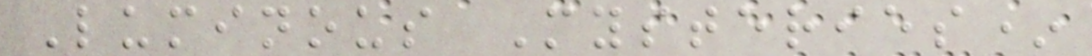Luminous Mysteries*
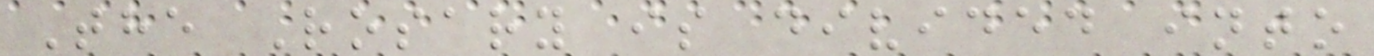The Rosary is divided into
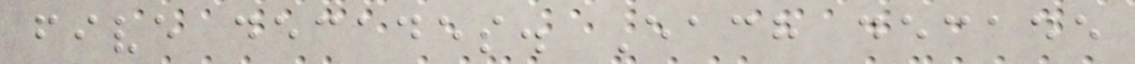five decades. Each decade
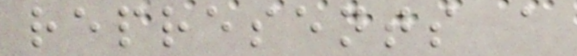represents a
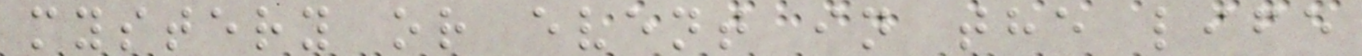mystery or event in the life
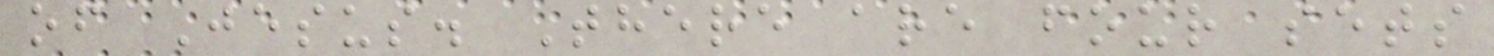of Jesus. There are four sets
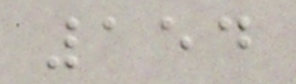154
